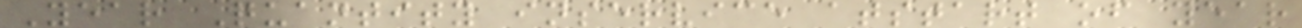Year Quantity inservice atstart of year
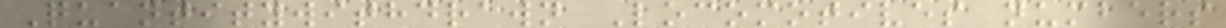Quantitywithdrawn Locomotives numbers
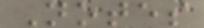Notes
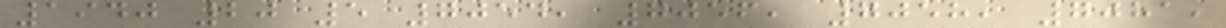1940 20 5 7054, 7056, 7058, 7081,
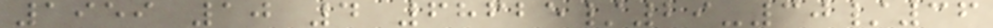1959 10 4 68625/29-30/36
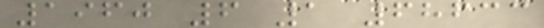1960 6 1 68633
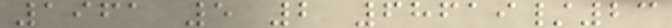1961 5 2 68619/23
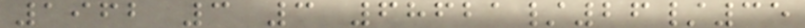1962 3 3 68621/26/35
